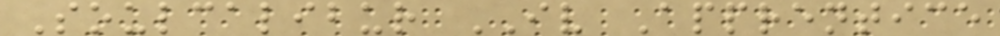Soulcalibur IV Apprentice
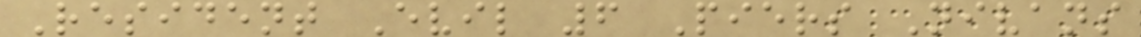Resident Evil 6 Piers Nivans
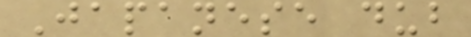Japanese dub
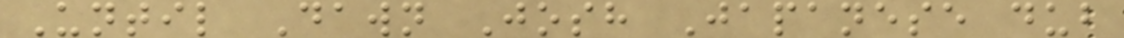Until Dawn Josh Japanese dub
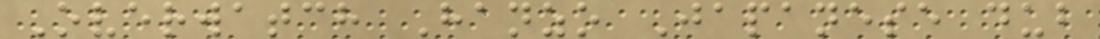Overwatch Hanzo Japanese dub
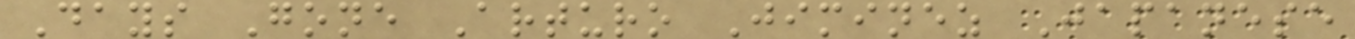Days Gone Arturo Jiminez Japanese
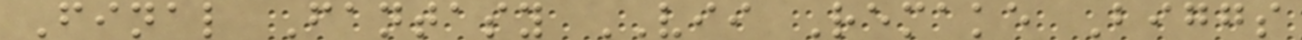Final Fantasy VII Remake Biggs
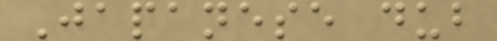Japanese dub
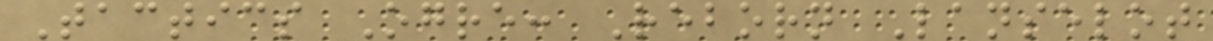Tactics Ogre: Reborn Lanselot
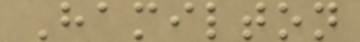Hamilton
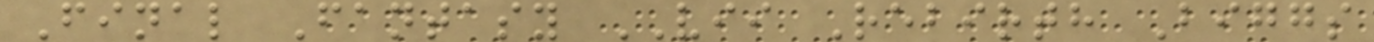Final Fantasy VII Rebirth Biggs
